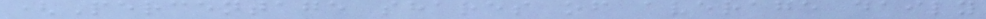(Percentage shares of average daily
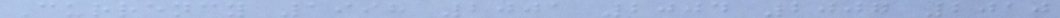Currency 1998 2001 2004 2007 2010
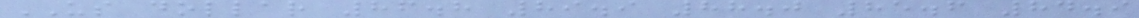US dollar 86.8 89.9 88.0 85.6 84.9
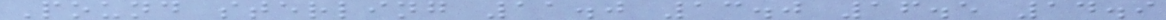Pound sterling 11.0 13.0 16.5 14.9
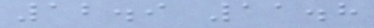12.9 11.8
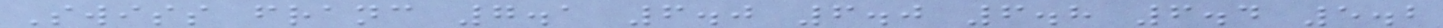Swiss franc 7.1 6.0 6.0 6.8 6.4 5.2
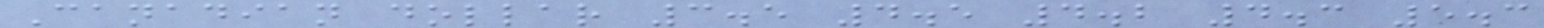Canadian dollar 3.5 4.5 4.2 4.3 5.3
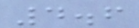4.6
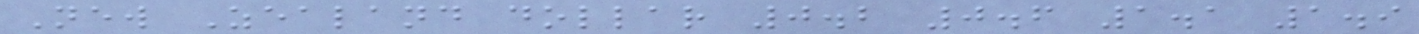New Zealand dollar 0.2 0.6 1.1 1.9
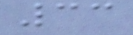33
